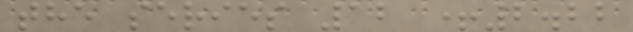the series 12 +2.22
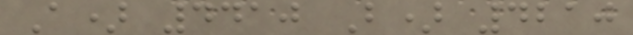A) 4410 B) 4210
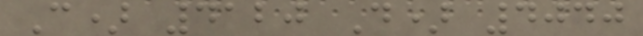C) 4120 D) 4040
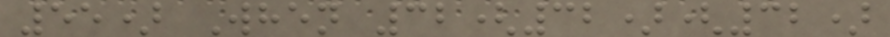55) When 32(32)(32)
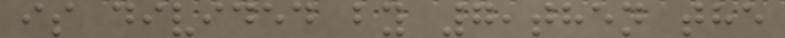is divided by 7,then the
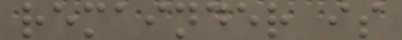remainder is
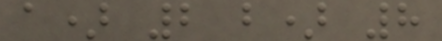a) 2 b) 8
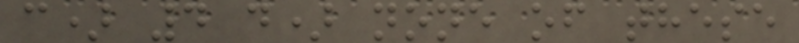c) 4 d) none of these
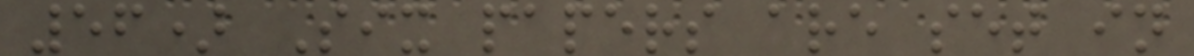56) Six papers are set in
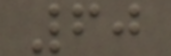60
